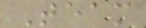Team
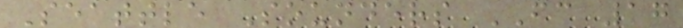Seattle Sounders FC 17
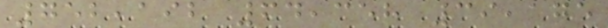752,192 64,358 39,175
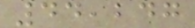44,247
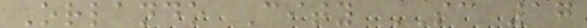Orlando City SC 17
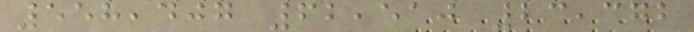558,407 62,510 23,372
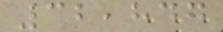32,847
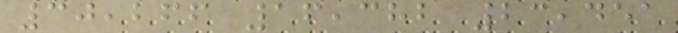30,266 16,382 23,451
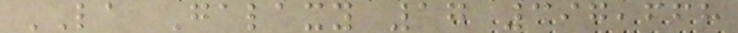LA Galaxy 17 397,668
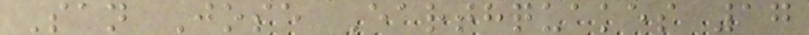San Jose Earthquakes 17
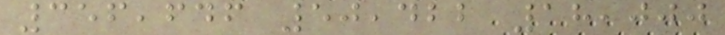356,646 50,422 18,000
